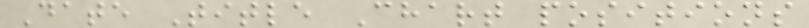Date Title Chart positions
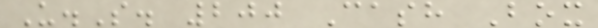U.S. 200 Cash Box
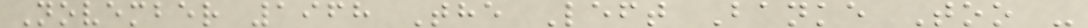November 1968 The Left Banke Too -
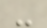-
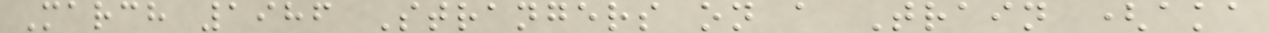March 1986 Strangers on a Train (aka
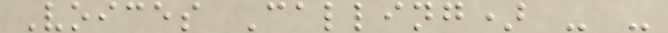Voices Calling) - -
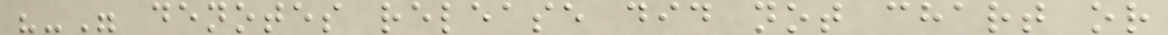"-" denotes release did not chart or
